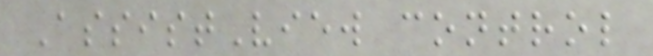AssistView control
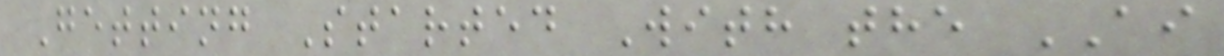Getting Started With the AI
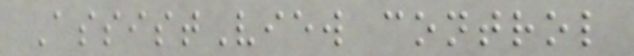AssistView control
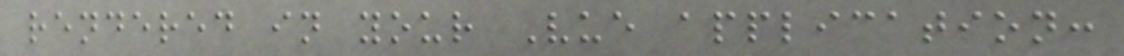rendered in your Vue application:
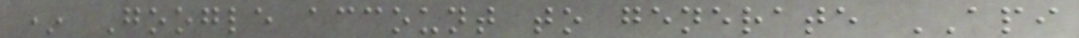* Google account to generate API
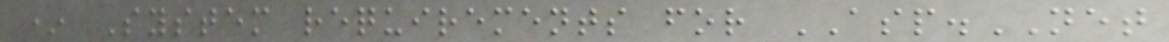* System requirements for ASP.NET
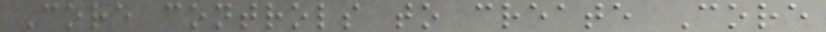Core controls to create Core
